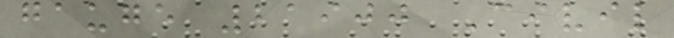gauge 21900 Civil
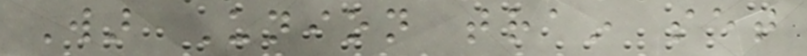War Union train set
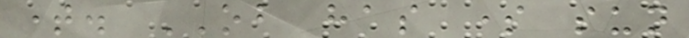time. OB has some sun
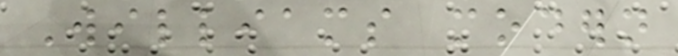Williams modern
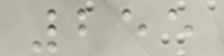255
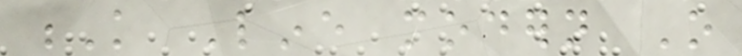K Line modern O
